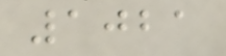1021
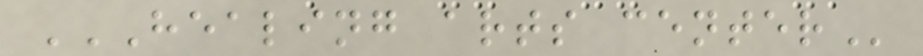HEALING ARTS CENTER
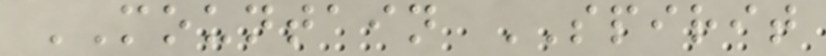MOUNTAIN SPIRIT
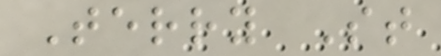Terry St
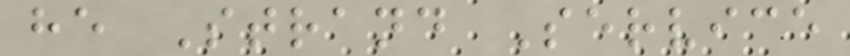he Strand Service
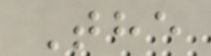The
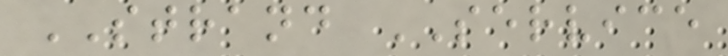STRAND SERVICE
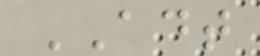ADT
